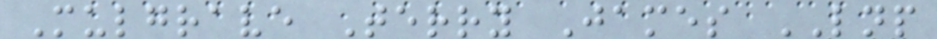Mulgrave Terry James LNP
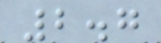2.7
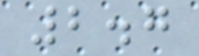2.7
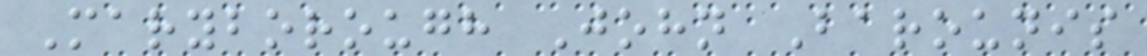Maryborough John Barounis
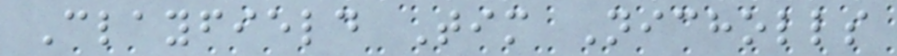Clayfield Tim Nicholls
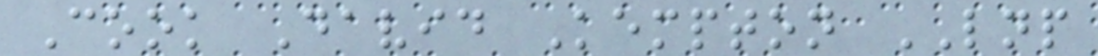Cook David Kempton LNP
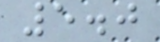5.0
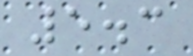5.3
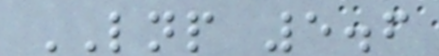LNP 5.6
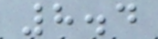8.4
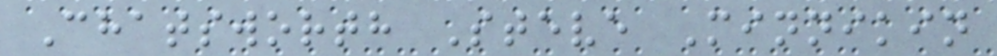Chatsworth Steve Minnikin
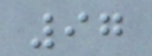97
